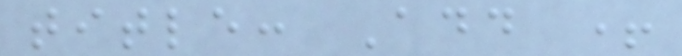title: Add +
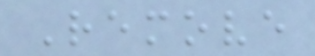Remove
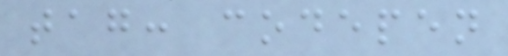tag: codepen
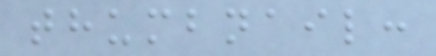thumbnail:
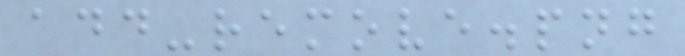add-remove.png
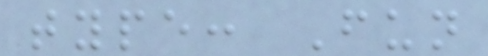type: Fun
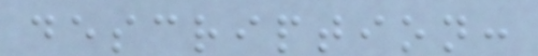description:
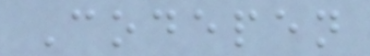Codepen
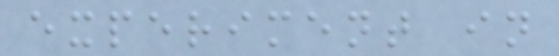experiment in
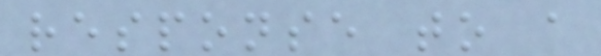response to a
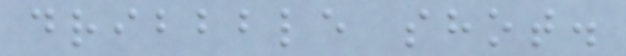dribbble shot.
